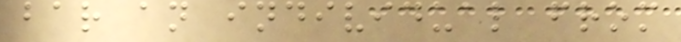bar an individual from
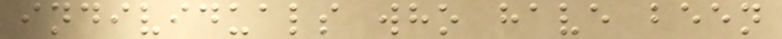individuals who have been
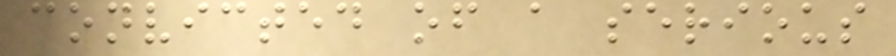convicted of a serious
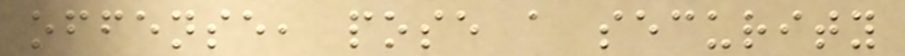offense, pose a security
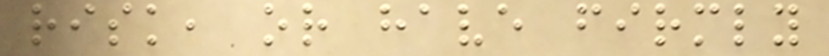risk, or have firmly
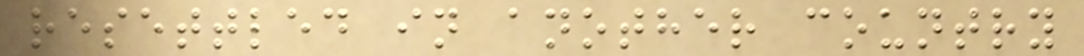resettled in another country
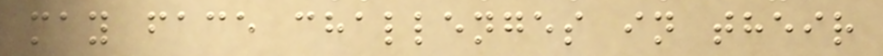may face challenges in their
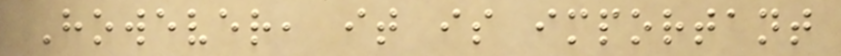However, it is important
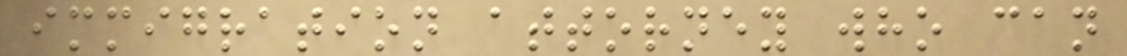immigration attorney who can
